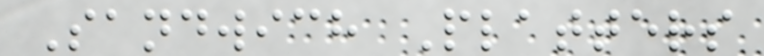Sandwich Platters
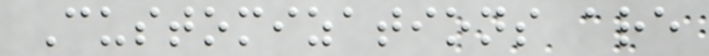Customizations are
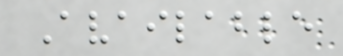Available
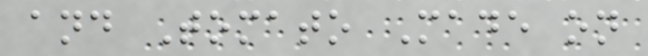and Tomato Made on
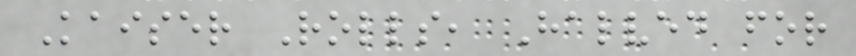Kaiser Rolls, Halved for
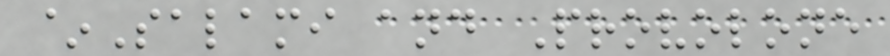~Salami and Provolone
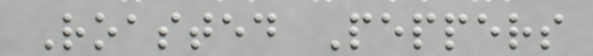Roasted Peppers
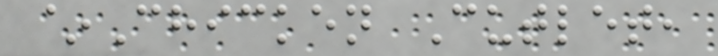~Chicken Cutlet,
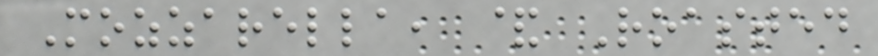Mozzarella, & Roasted
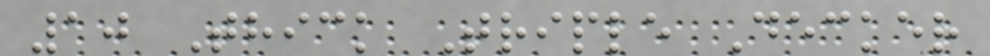10 Thick Triple Decker
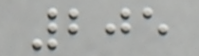205
